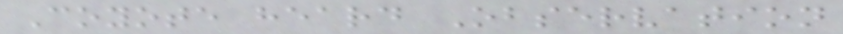Coyote heard Observation
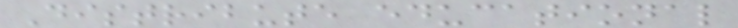Distribute educational
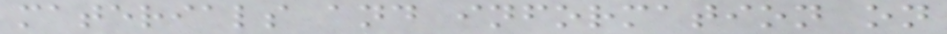materials and information on
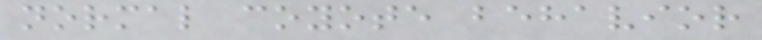normal coyote behavior
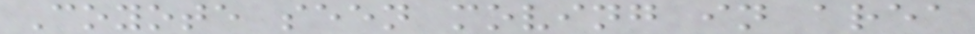Coyote seen moving in area
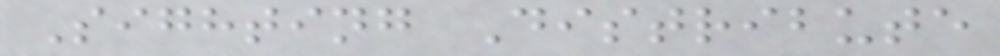Sighting Distribute
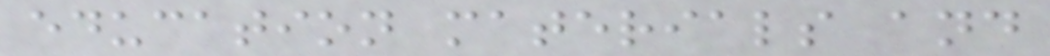education materials and
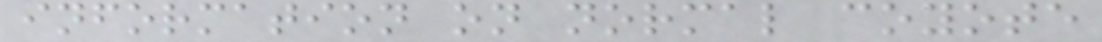information on normal coyote
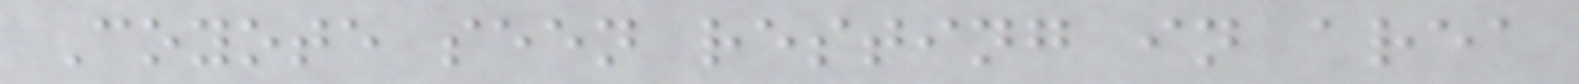Coyote seen resting in area
